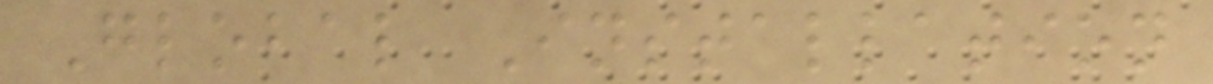Global Installation
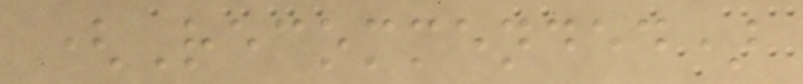(Recommended)
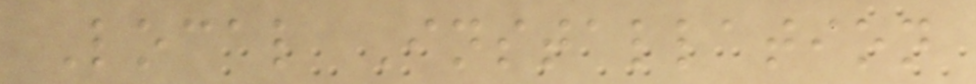Local Installation
